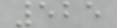525
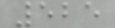525
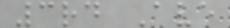3rd Ave
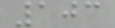103
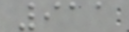911
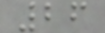26
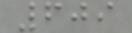609
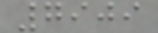7909
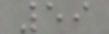59
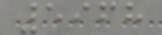5968
